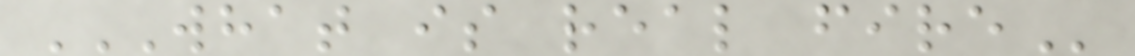WHAT IS REAL FIRE
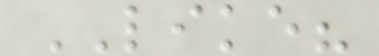LIKE?
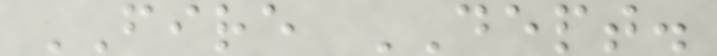FIRE DEPT.
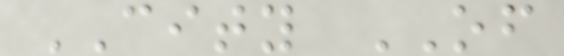CITY OF
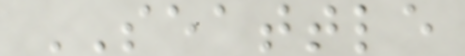SEATTLE
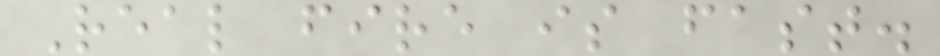Real fire is fast.
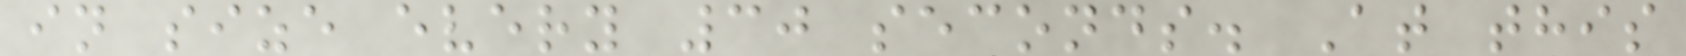in size every 30 seconds. At this
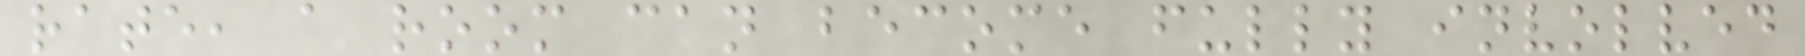rate, a room can become fully involved
